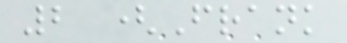2 (Frank
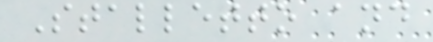Stalletto and
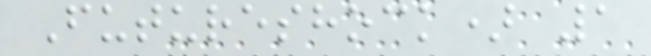Futureshock) 1
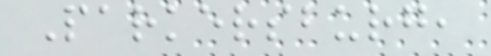Parkersburg,
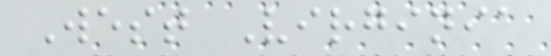West Virginia
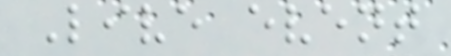Live event
